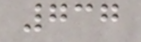737
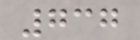737
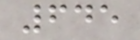645
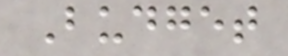Budget
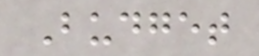Budget
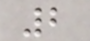2
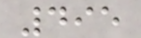495
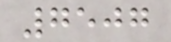7507
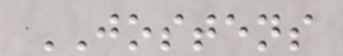JOSTENS
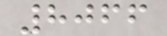8066
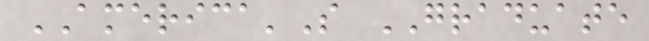AMERICA'S GRADUATE
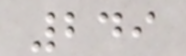249
